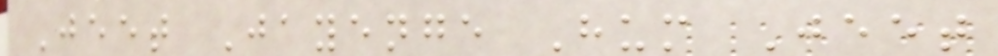Jeet Jayenge Hum Jeet
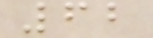62
